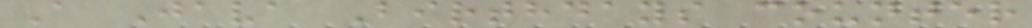A Java Birthdays counter
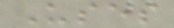Uses
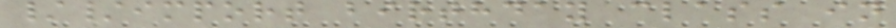//import birthday class in
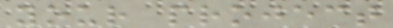your project
